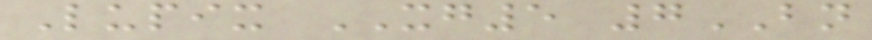Lupix XG5 7BN
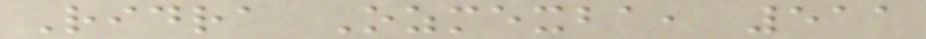Ridra Ozmexba, 511
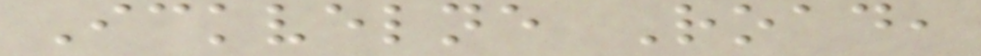Ickvelne Road,
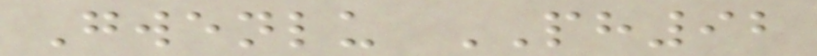Gwenlu PH92
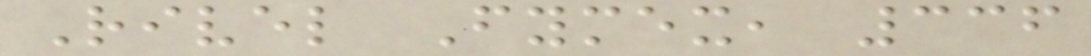Rivel Fymex, 336
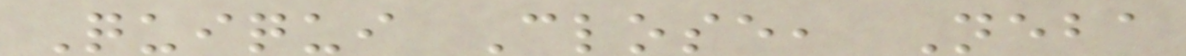Quiqui Close, Neba
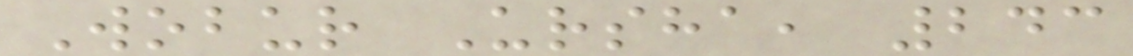Wobur Ursha, 243
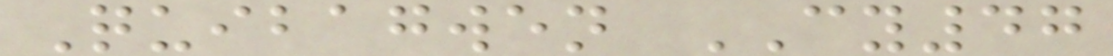Quibagwen CY47
